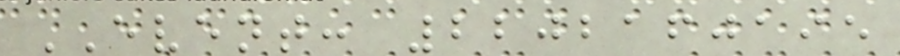EVENT: 2202160195
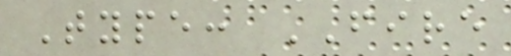Type: FIRE
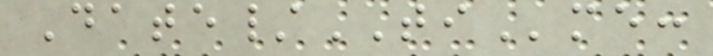Date/TIme:
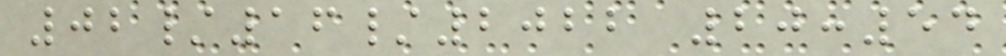02/16/2022 20:54
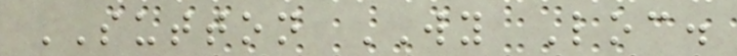SUTTON WY Loc.
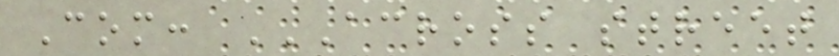Com: ACROSS STREET
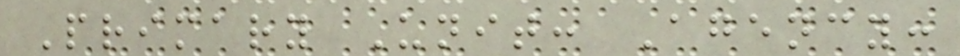Primary Unit: Agency:
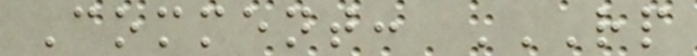Comment: RP
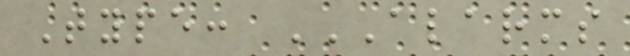Type: ALARMS
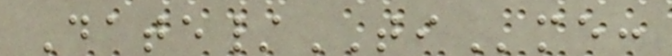Date/TIme:
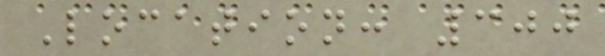Location: 300
